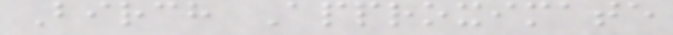Birch Approximate
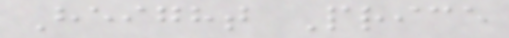Height Price
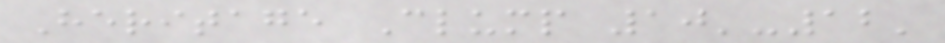Heritage Clump 10'-12'
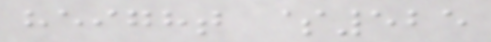height $525
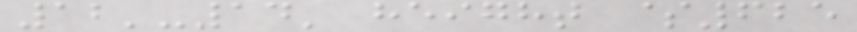12'-14' height $625
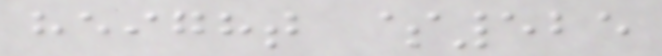height $525
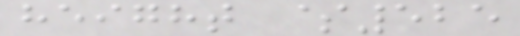height $525
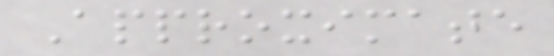Approximate
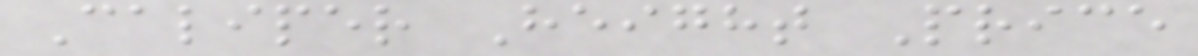Caliper Height Price
